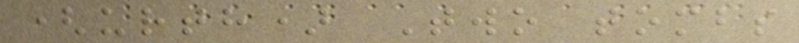(urth) Two tombs
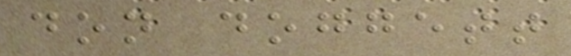don doggett
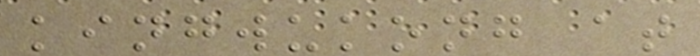kingwukong at
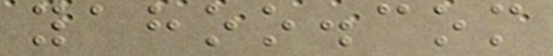yahoo.com
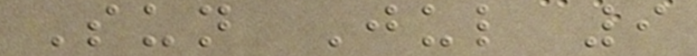Sun Jul 9
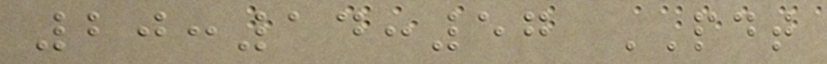20:14:57 PDT
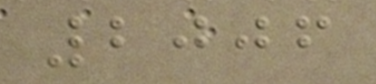2006
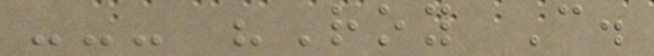--- "Roy C.
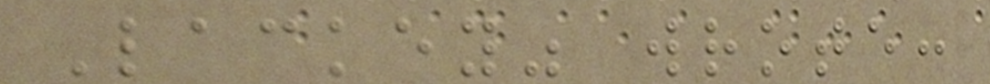Lackey" wrote:
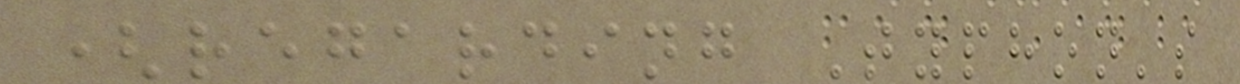(regarding Typhon's
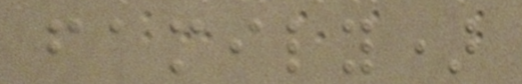family)
